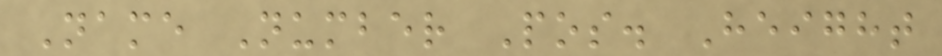Name Number Pos. Height
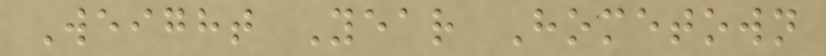Weight Year Hometown
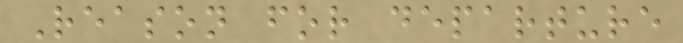Reason for departure
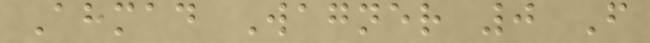Ahmad Wagner 0 F
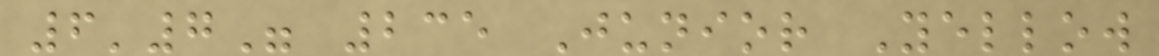6'7" 235 Junior Yellow
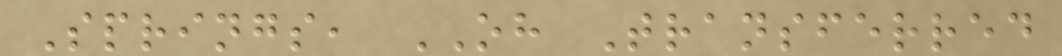Springs, OH Transferred
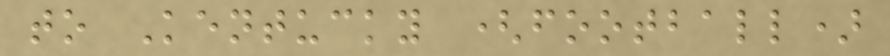to Kentucky (football)
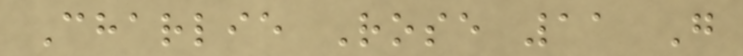Charlie Rose 11 G
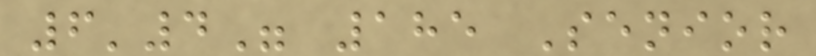6'4" 185 Senior
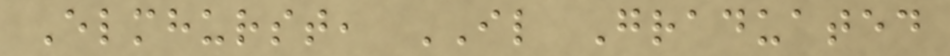Elmhurst, IL Graduated
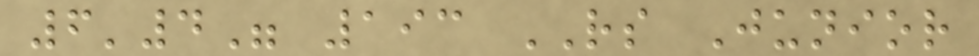6'4" 193 RS Junior
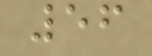56
